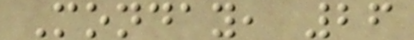Monday, 26
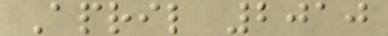April 2010
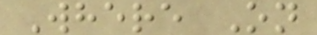Where On
